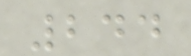244
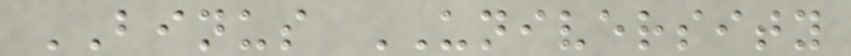BINUS UNIVERSITY
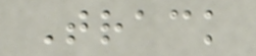Track
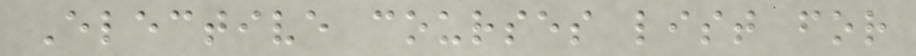Elective courses list for
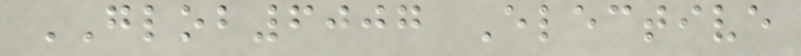GLOB6007 Elective
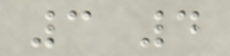3 4
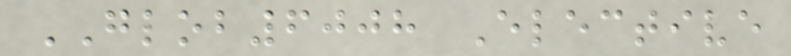GLOB6008 Elective
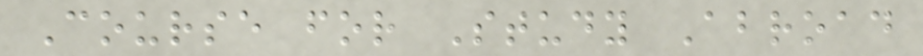Course for Study Abroad
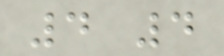4 4
